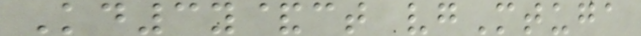Kd3y&ct vgMtuga
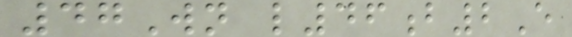47Wn l46b2E
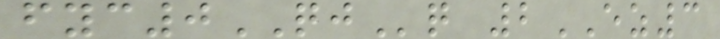fyc0QJq 2EZ3
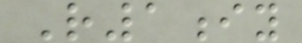R1iy
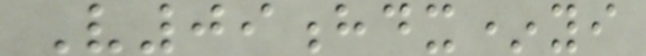V09hdx*yi
